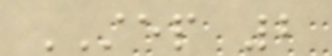STEP 2
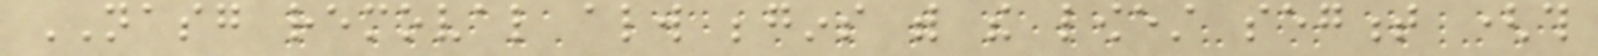NASG removal always begins with the lowest segment (this
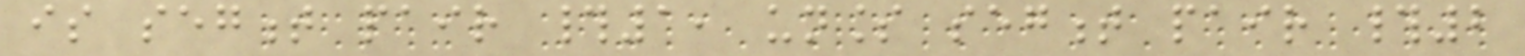is segment pair #1, unless segment pair #2
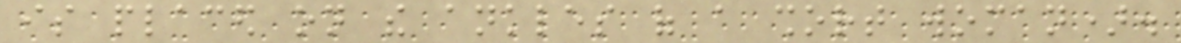is placed on the ankles of a short woman).
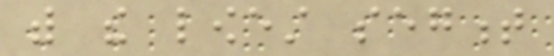with the lowest segment
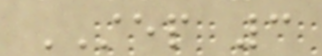STEP 3
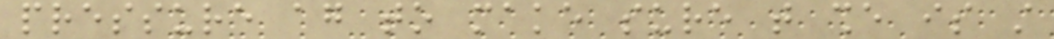pressure again to make sure that she is still
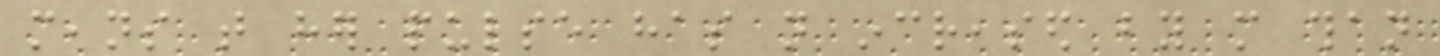means that her pulse has not increased by more than
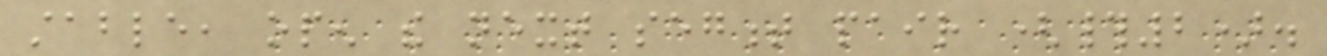stable, open the next segment pair (#2).
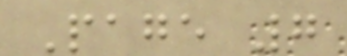Page 7
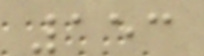153
